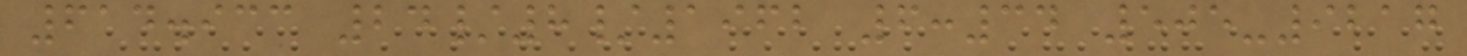614.933 24/8/1962 6:34 505-9217
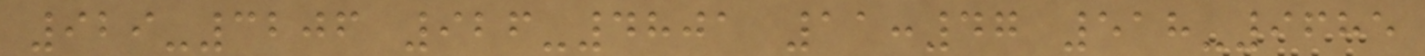929-3206 926-4801 11:47 518-9685
